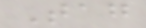Tag
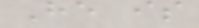He is
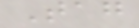Tag
